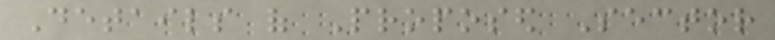Details of Proposed Sector
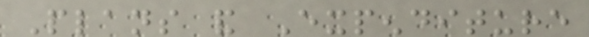Plans and Expenditure
